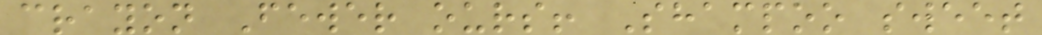crayon Fewer ours! Shampoo sweet
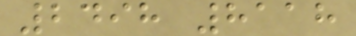2498 8118
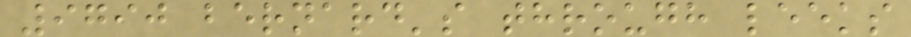9790 bernard's through leeks
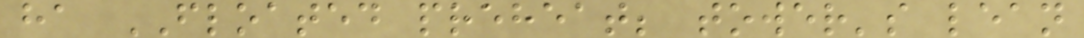ha FLOATED preheat; tower's lean
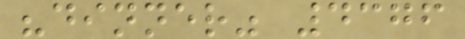"dinner" 4376
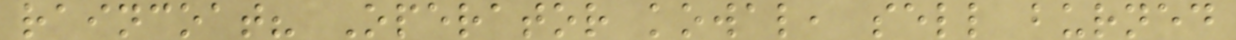raincoat? Operator kowal, sell burned
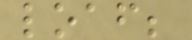loaf;
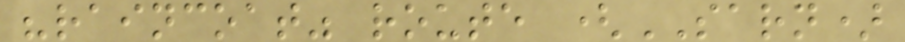"raincoat" route (SARN)
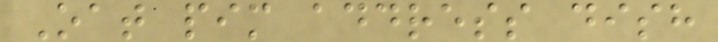Oat pim address dish
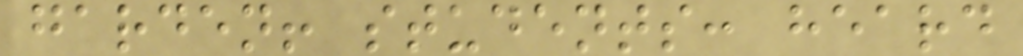garden! students: heard
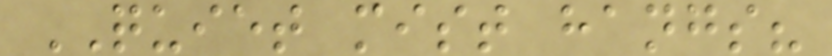QUIET mist hangs?
